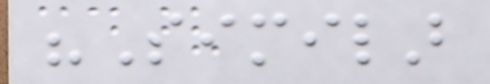"Similar
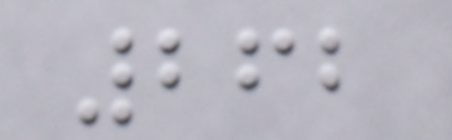262
